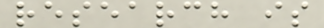research is
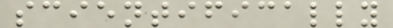scientifically
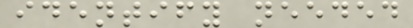identify needed
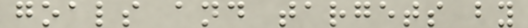goals and targets by
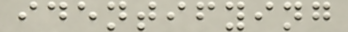identifying
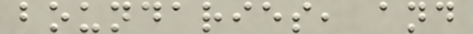boundaries, and
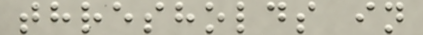thresholds in
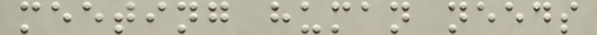meeting human needs
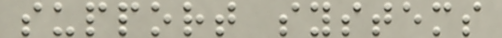support systems
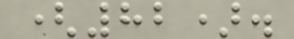(82).
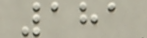181
